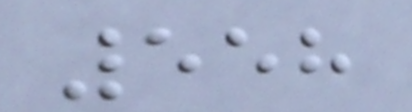558
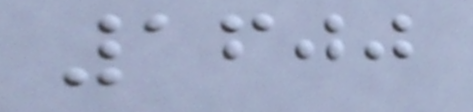1600
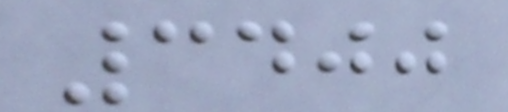3400
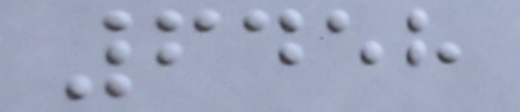6458
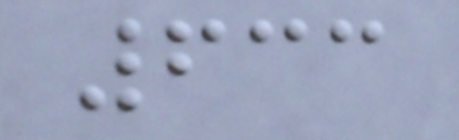633
